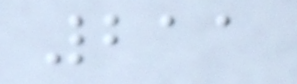211
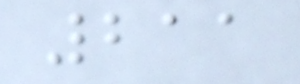211
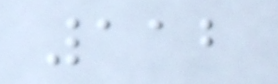112
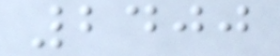2400
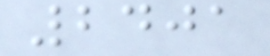2401
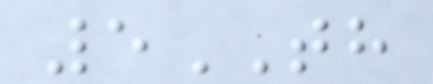5TH
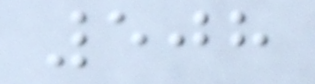508
